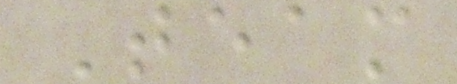Team
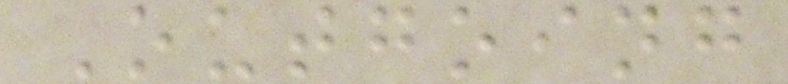Outgoing
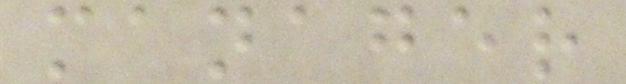manager
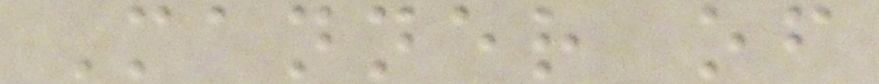Manner of
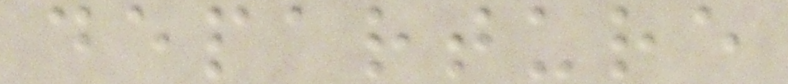departure
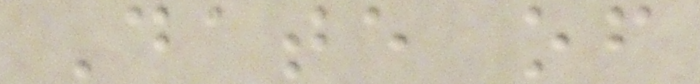Date of
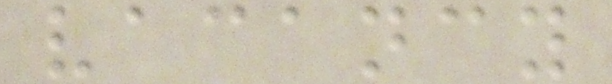vacancy
